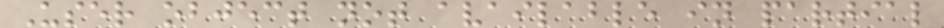User object not available in partial
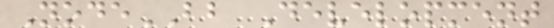NodeBB Development
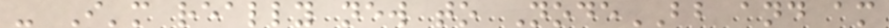- I'm really new to NodeBB and am
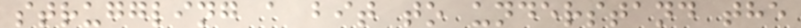struggling a bit to understand the
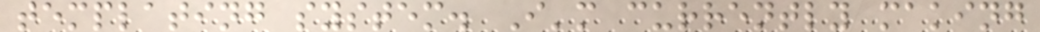templating system. I'm currently making
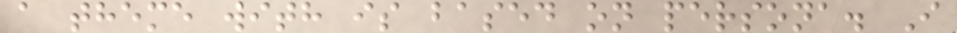a theme with is based on persona. I
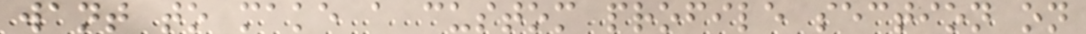want to make a custom profile section on
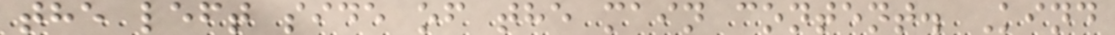the left side of the main content. Kind
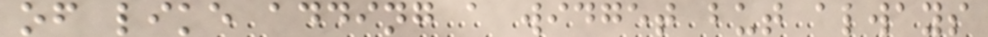of like adding a widget but always
